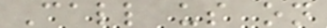Call us on
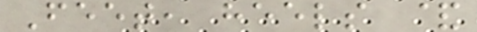Feet, heels &
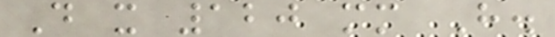D x 120 mm H.
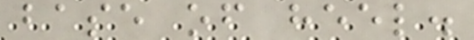base of heel.
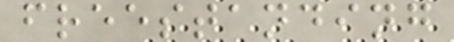freestanding
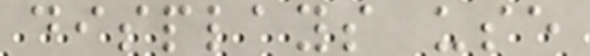displays use
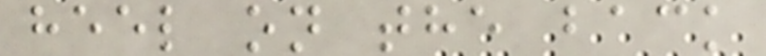heel on the back
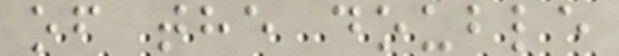of the double
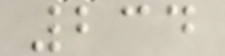234
